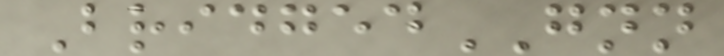BridgedGNN
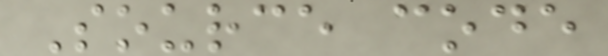Source code
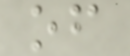of
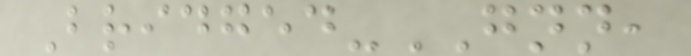Bridged-GNN,
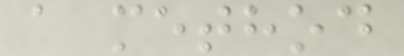a method
